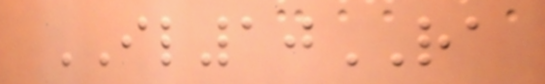IL10RA
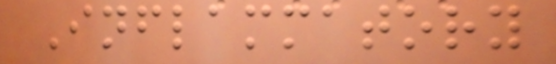Inflammatory
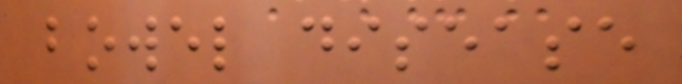bowel disease
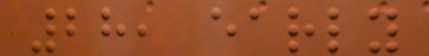28, early
